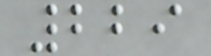229
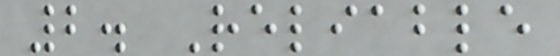2. Reliable
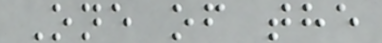One of the
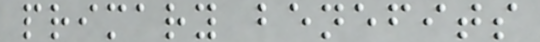primary benefits
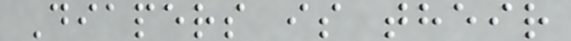Diapers is their
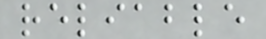reliable
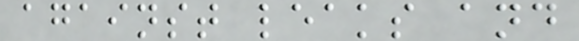against leaks and
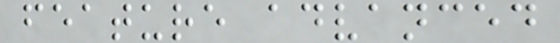feature advanced
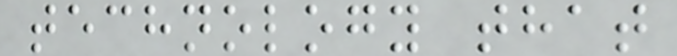technology that
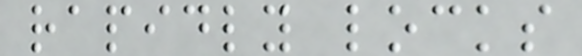rapidly locks
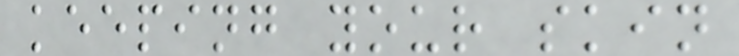keeping your skin
